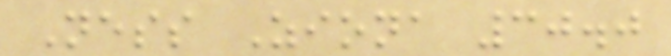Ness Ziona 30.0
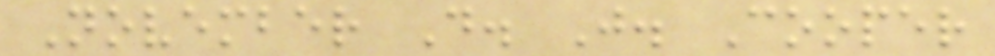November D. J. Cooper
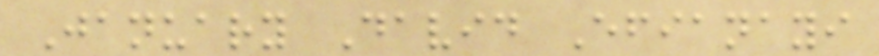January David Efianayi
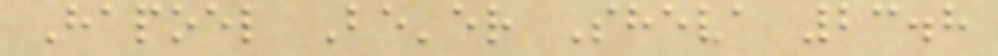Hapoel Be'er Sheva 23.8
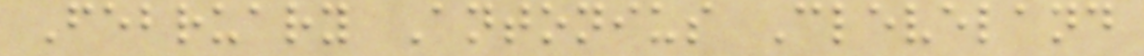February Antonius Cleveland
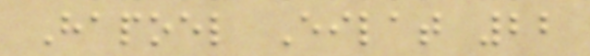Hapoel Eilat 22
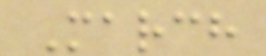March
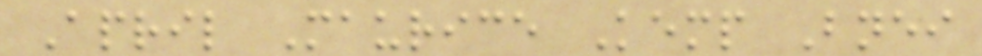April Maurice Kemp Bnei
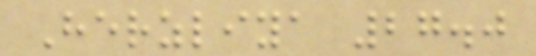Herzliya 27.0
